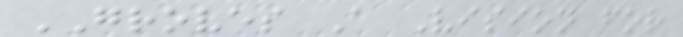GROVES A Vision for
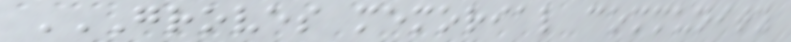GROVES MEMORIAL COMMUNITY
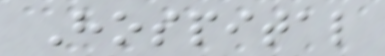Hospital
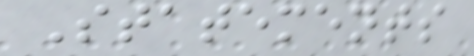Statements
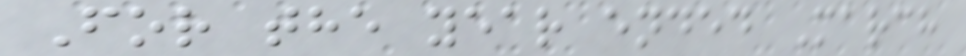For the year ended March
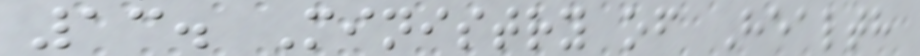13. Ministry of Health
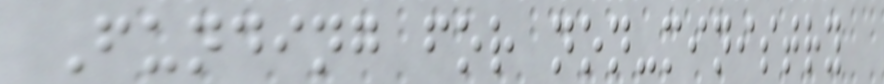Funding for non-ministry
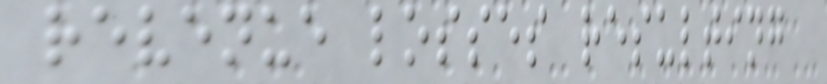revenue losses resulting
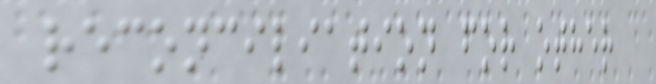reconciliation for other
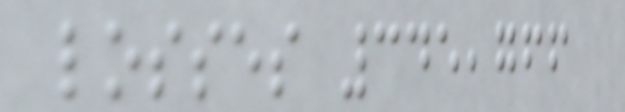losses 345,766
